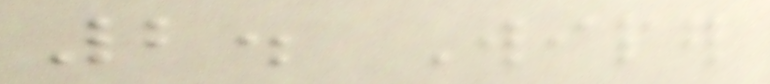2. Wiper
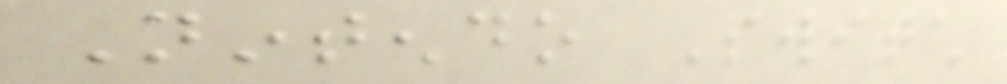Nintendo Switch
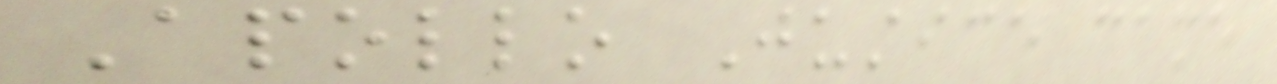Apollo Justice came
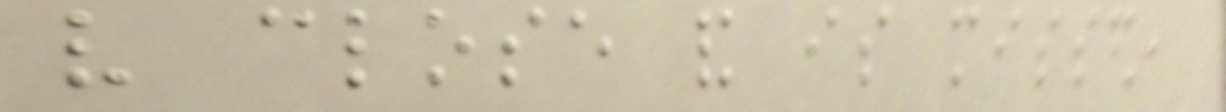very close and is missed,
